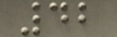42
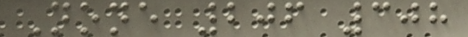None 206 308
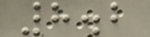8.2
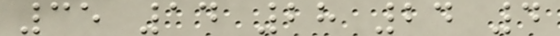35 14 28 24 4
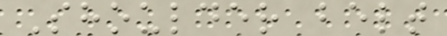Shoulder belt
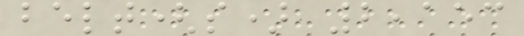belt(s) 2,153
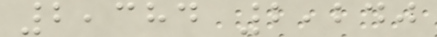2,384 2,240
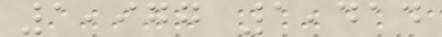1,977 1,414
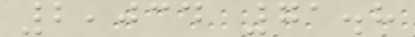2,034 71.8
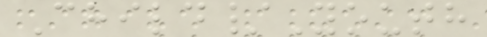Child/Youth
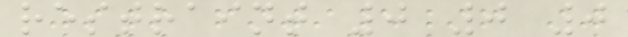restraint 0 0 0
